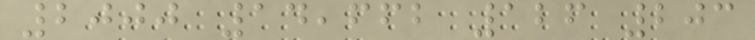2000 14,662 126 203
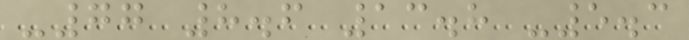-77 8.6 13.8 -5.3
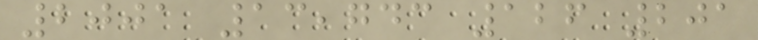2001 13,743 126 201
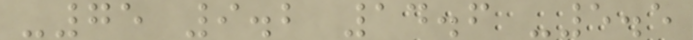-75 9.2 14.6 -5.5
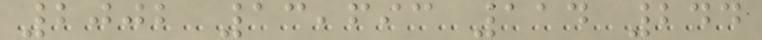2002 13,693 114 244
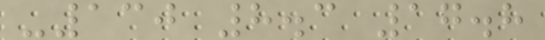-130 8.3 17.8
